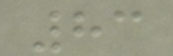83
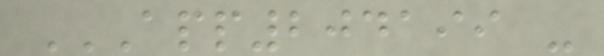APP204199 -
